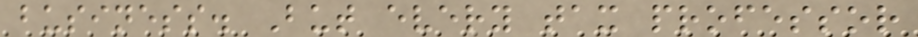business. But every tax professor
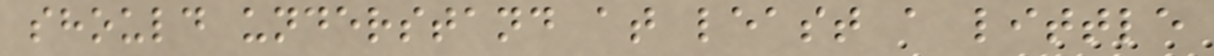should understand at least a little
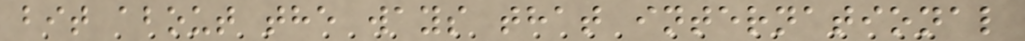bit about the ways that international
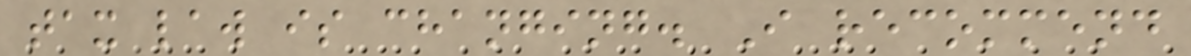tax law is changing. I recommend
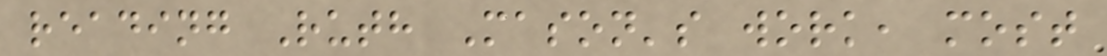reading Ruth Mason's work, most
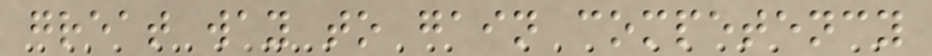great way to gain competency
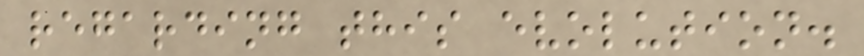regarding this evolution.
